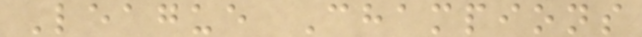League Champions
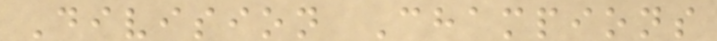Division Champions
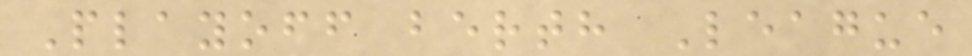Playoff berth League
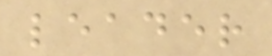leader
